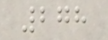278
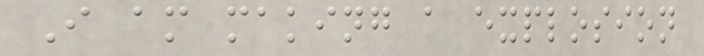I am making a explosion
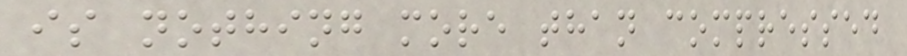is nothing more than compressed
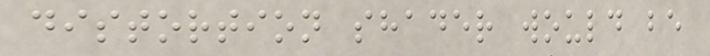distortion shader would be
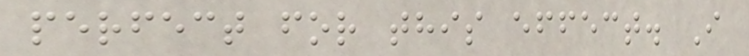perfect for this effect. I
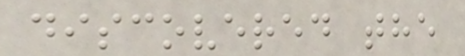discovered the
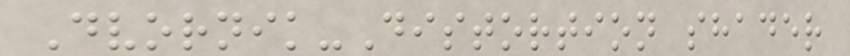Dvornik-Distortion shader
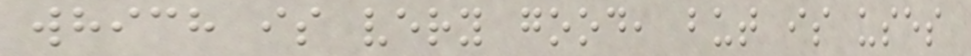which is very good, but is uses
